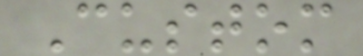Custom
